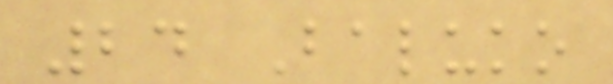24 Baluko
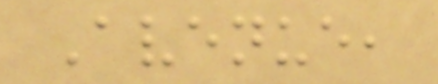Avenue,
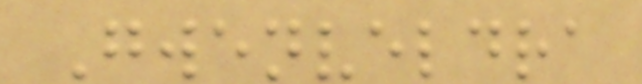Gwenveldra
